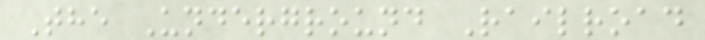The Underground Railroad
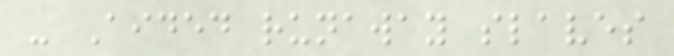- Aided runaway slaves
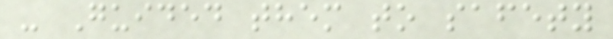- Guided them to safety
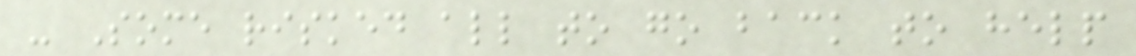- Some risked all to go back to help
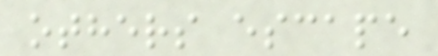others escape
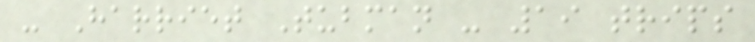- Harriet Tubman - 19 trips
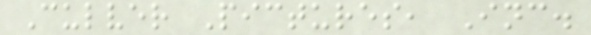Culver Pictures, Inc.
